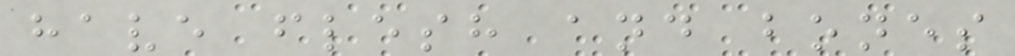have flesh and bones
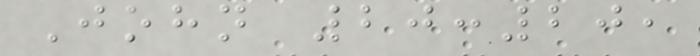John 20:20,
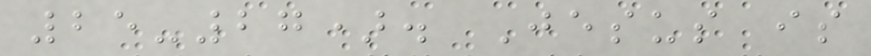25-27). Jesus is
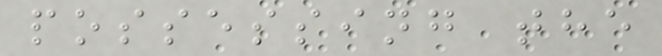possessing the
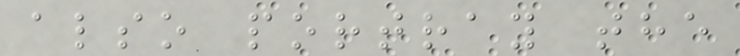also portray the
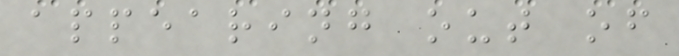appearing out of
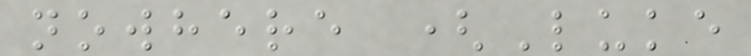nowhere (Luke
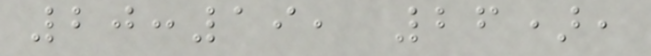20:19, 26),
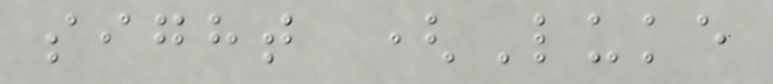sight (Luke
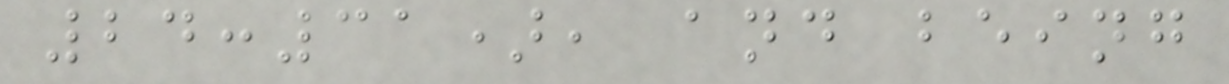24:31), and being
